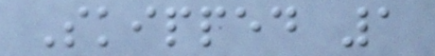Skipped 1
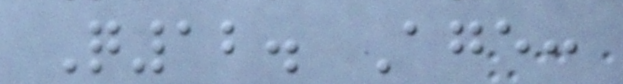Q12. Age:
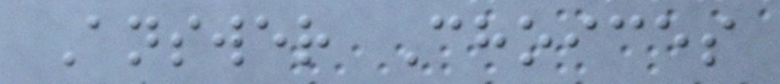Answer Choices
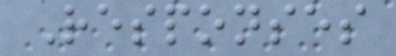Responses
